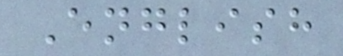English
